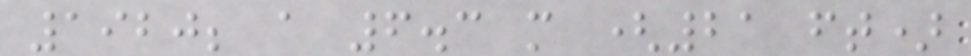1920; a 6.3 m (21 ft)
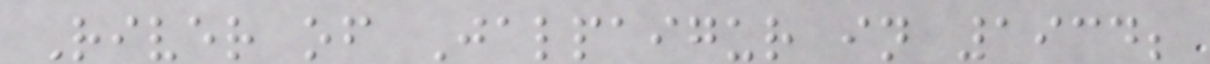River of Jalpaigur in 1934;
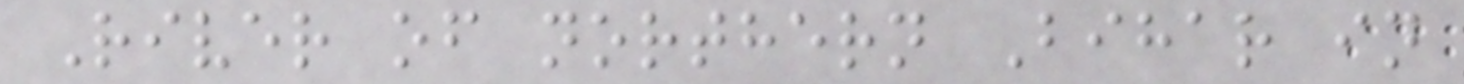River of northern Bihar in
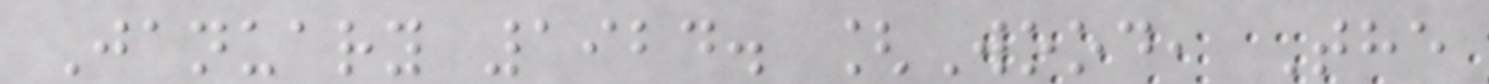January 1924. [Wood, The
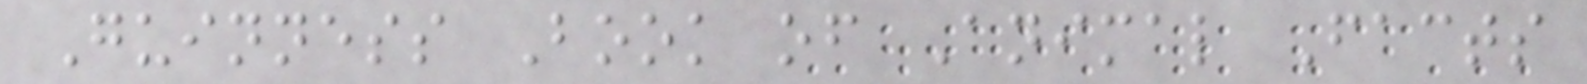Guinness Book of Animal Facts
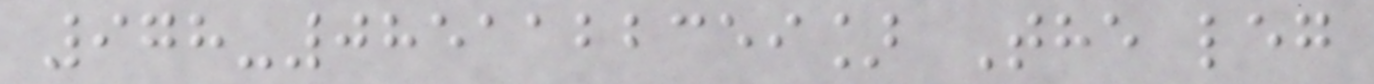978-0851122359] The leg
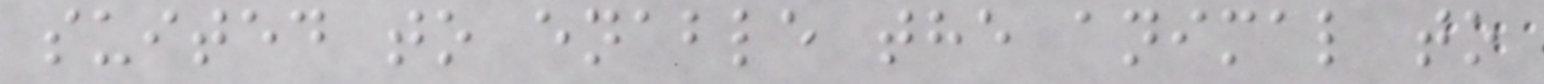suited to enable the animal to
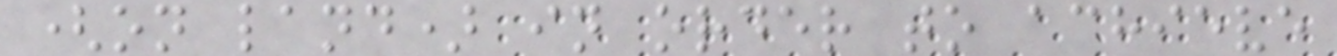(on land) in order to achieve
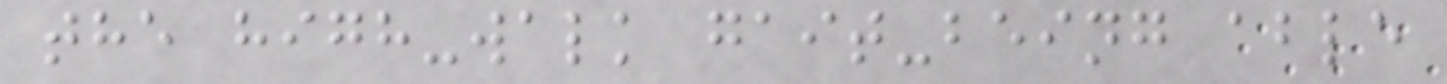the high-walk gait-being able
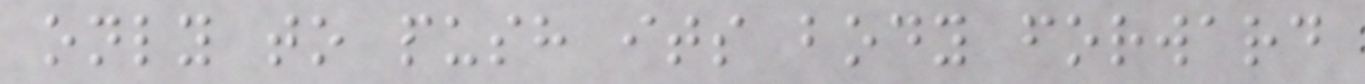only to push its body forward
